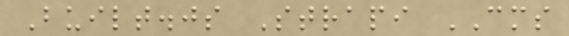Built.js Strapi CMS
